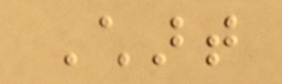Chart
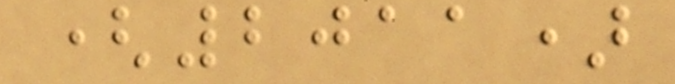(2011)
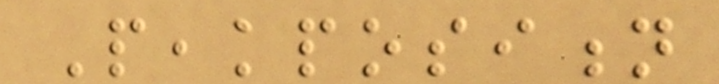Peakposition
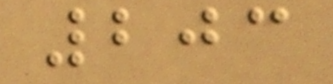203
